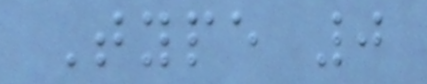Type 0
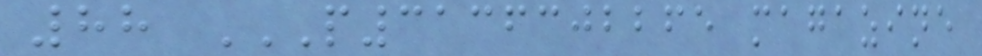88 P3136302265 MAGAZINE
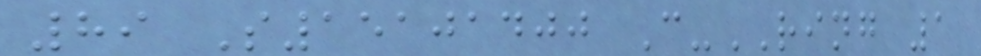89 S15101400 C-RING 1
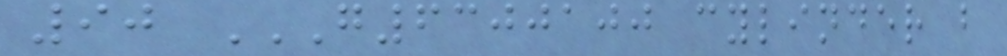90 G6300100 CYLINDER B
